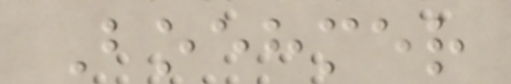Boehmer
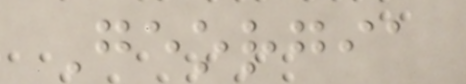Georgia
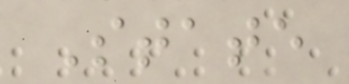State
